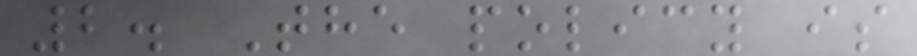2. The policy is
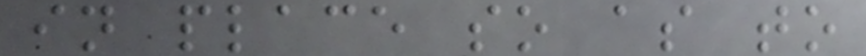in place so as to
